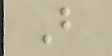B
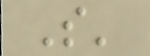S'
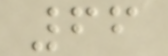66
